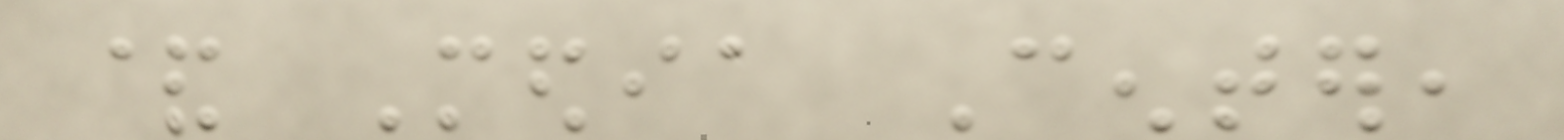& Media Center,
